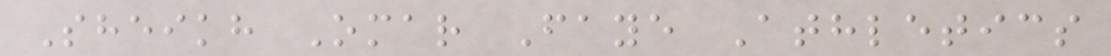Sheikh Omar Faye Athletics
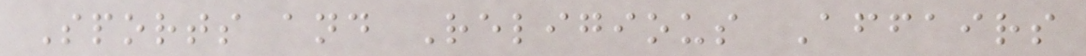Sports and Religious Affairs
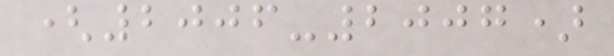(2006-2007)
